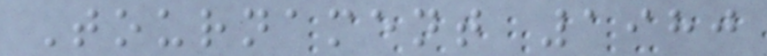Tournament 1980
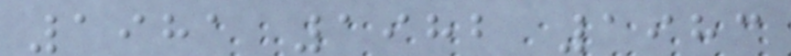1981 1982 1983
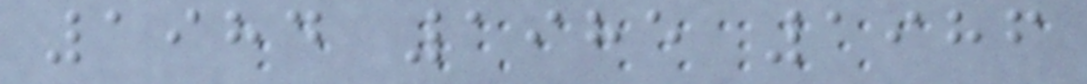1984 1985 1986
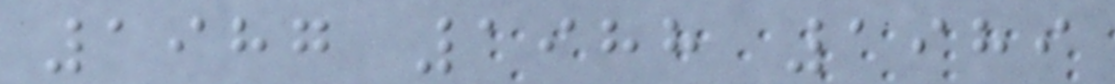1987 1988 1989
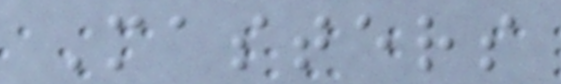Masters
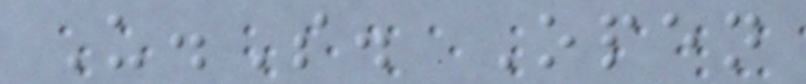U.S. Open
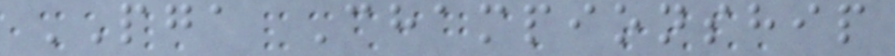PGA Championship
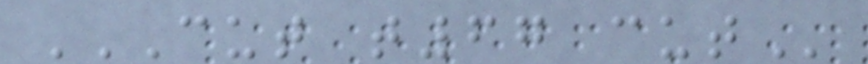CUT T67 CUT
